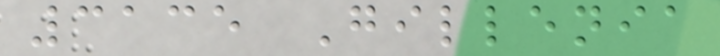3135 Gillenia
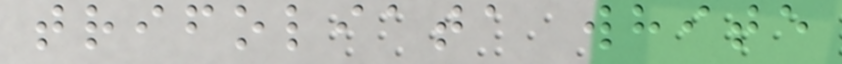trifoliata white
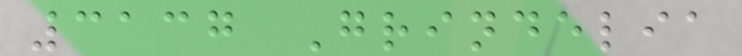3137 Grindelia
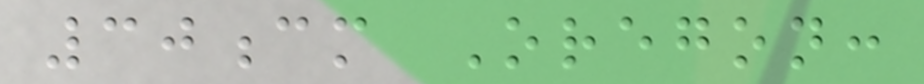30cm Oregon:
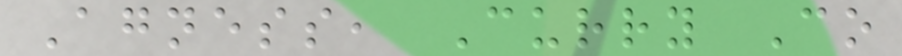Agness, Curry Co
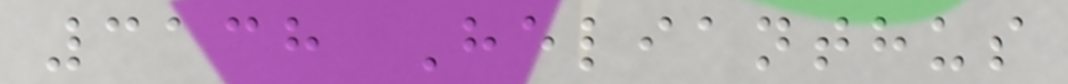3138 Helianthus
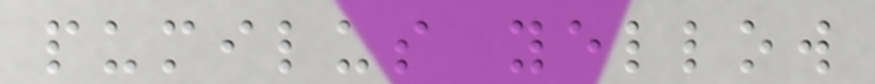pumilus yellow
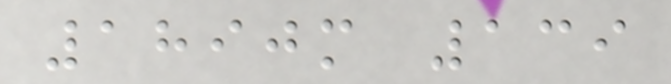1890m 139
